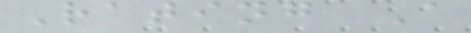Rating A
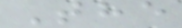The
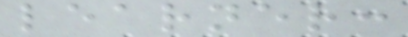learner:
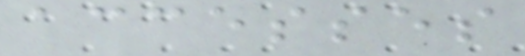accesses
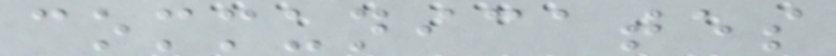communicates
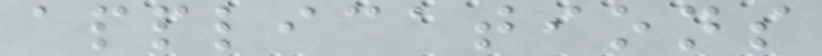applications
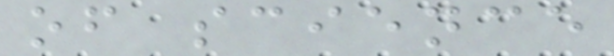of science
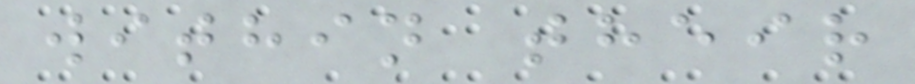within their
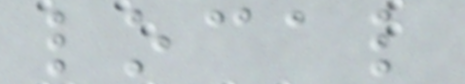local
